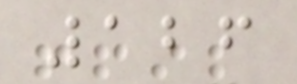126
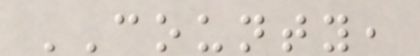COUNTY,
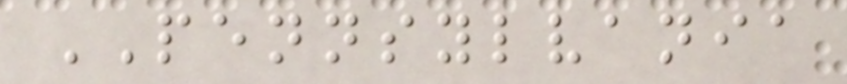PENNSYLVANIA
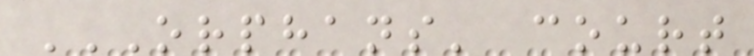ORPHANS' COURT
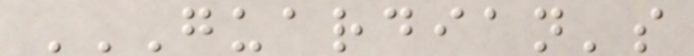GUARDIAN'S
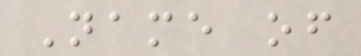Name of
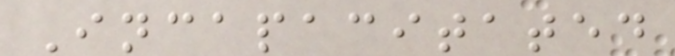Incapacitated
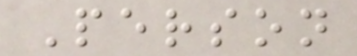Person
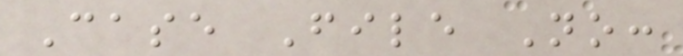Case File No:
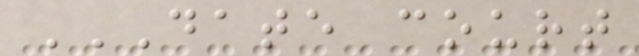DATE COURT
